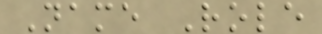Name Role
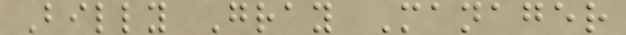Billy Gray Manager
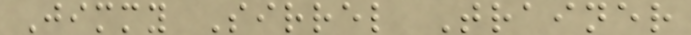Jimmy Sirrel Trainer
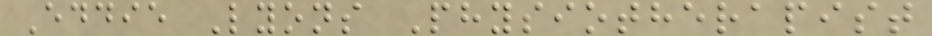Eddie Lyons Physiotherapist
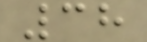38
